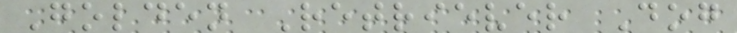Golden Retriever Dog
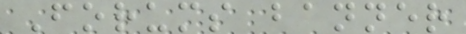Forums banner
